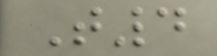T4
